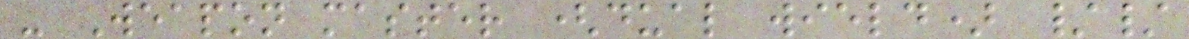- Weapon master (dual wield) //
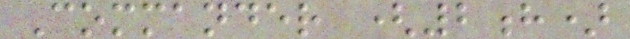Commander (2h)
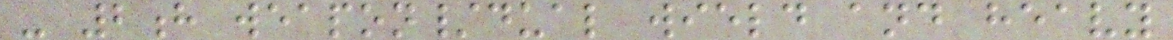- 2h weapon/dual wield and heavy
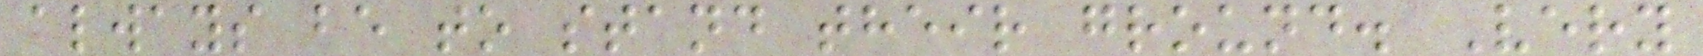always be to stand their ground. Very
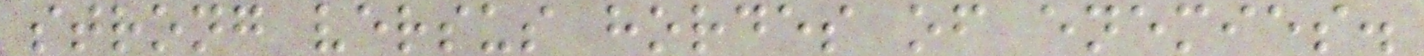strong versus hordes of enemies.
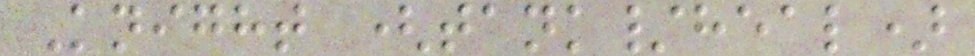Knight (tank/heal)
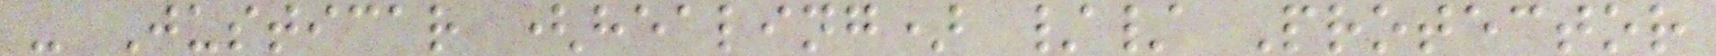- Justicar (healing) // Protector
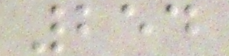254
